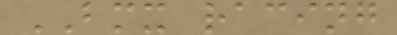BMX racing
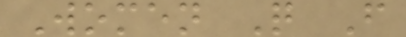Women Q F
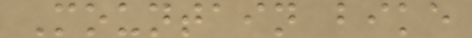Mountain bike
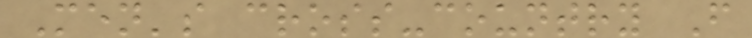Men's cross-country F
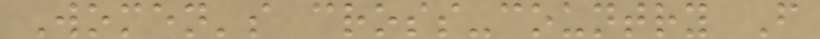Women's cross-country F
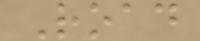Road
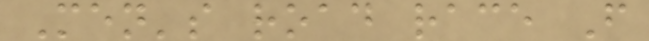Men's road race F
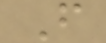F
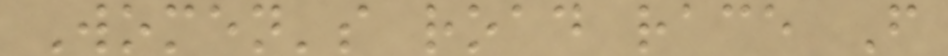Women's road race F
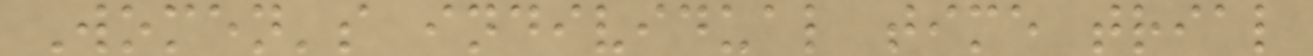Women's individual time trial
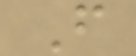F
